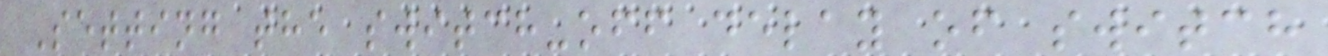Setting the switch-off delay of switch
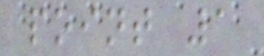point 1
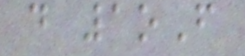d 1oF
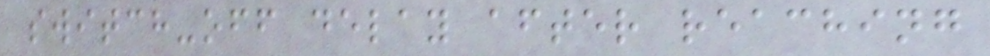switch-off delay after reaching
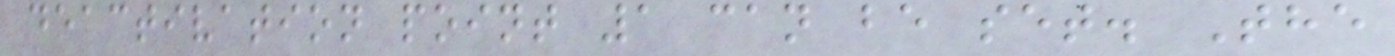deactivation point 1 can be set. The
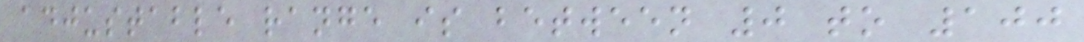adjustable range is between 0 to 100
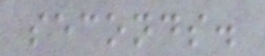seconds.
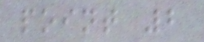point 2
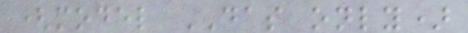(model DAS only)
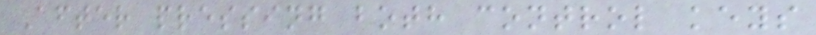After pressing both control keys
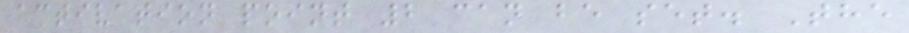activation point 2 can be set. The
